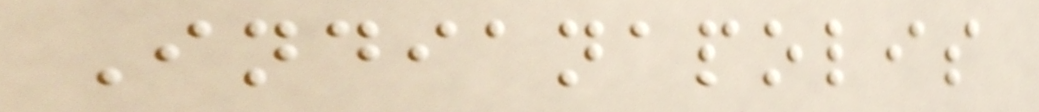Indianapolis
